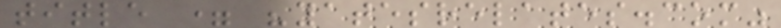title = "yatesrelates.com"
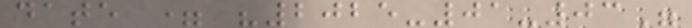date = "2025-01-03"
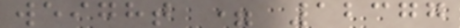weight = 12377
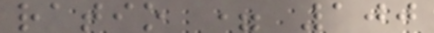ratio = 100
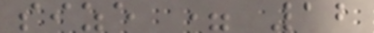size = 12
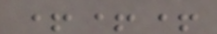+++
